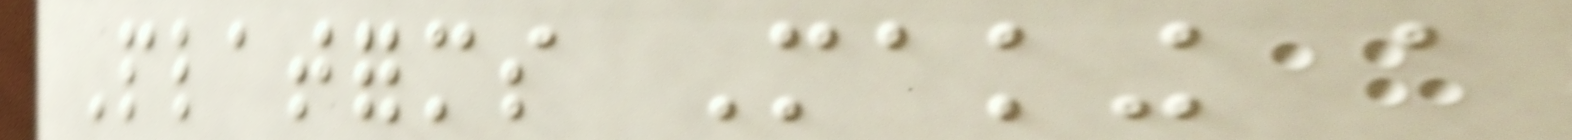Platforms Making a
